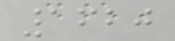1620
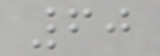60
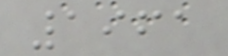1961
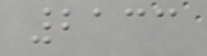2133
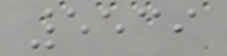5539
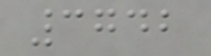3742
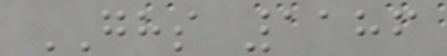GHS 1186
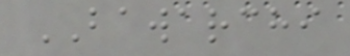BAWARCHI
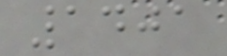1401
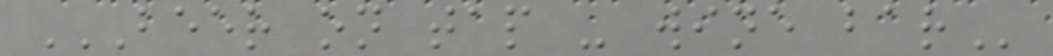BEER ON TAP - WINE BAR
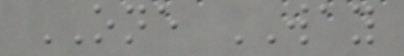ONE WAY
